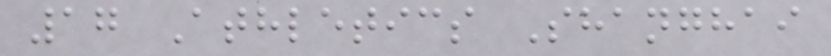17 Athletics Shanghai
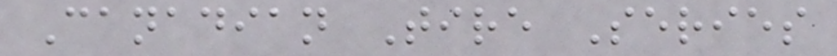Canadian Tire Series
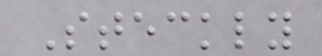Steckly
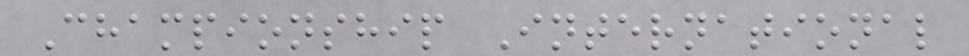Championship International
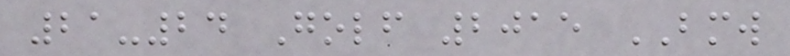21-24 Golf 2015 BMW
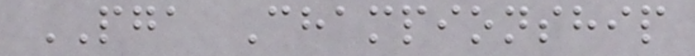PGA Championship
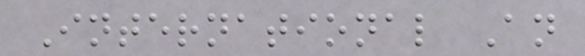International An
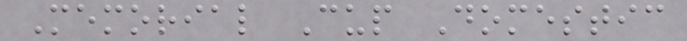Memorial Cup Domestic
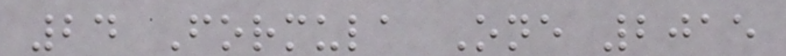24 Formula One 2015
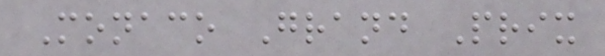Monaco Grand Prix
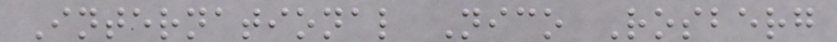International Nico Rosberg
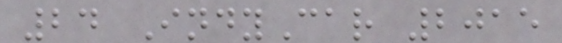24 IndyCar 2015
